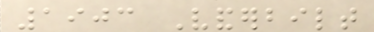1903 Vanderbilt
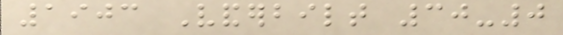1903 Vanderbilt 30-0
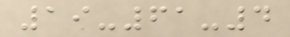19-61-4
